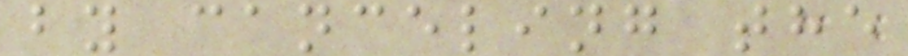by canceling the
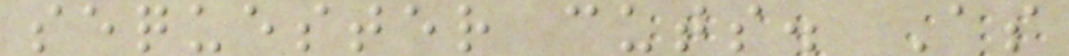sequester cuts. As
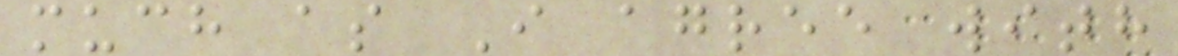much as I agree with
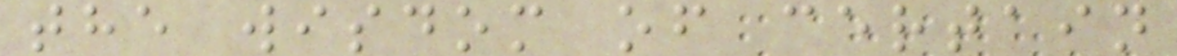the wisdom of certain
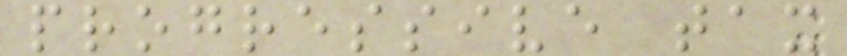progressive tax
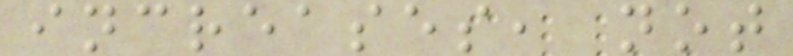increases, not
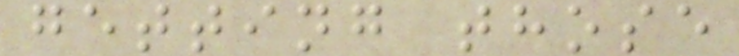getting those
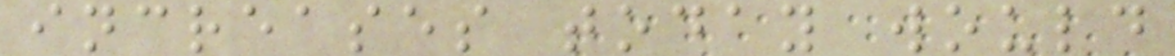increases today would
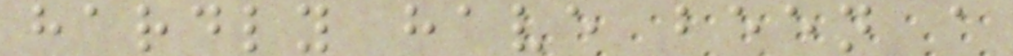hardly have been a
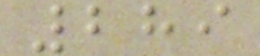289
